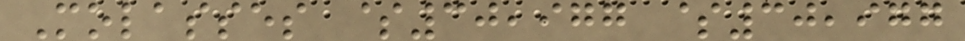Molasses $30,977 $30,977
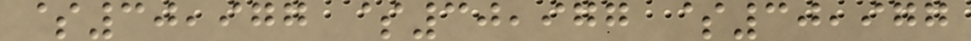$30,977 $30,977 $30,977
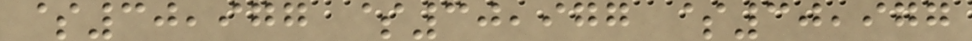$30,977 $30,977 $30,977
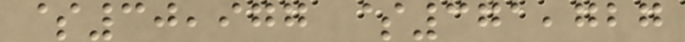$30,977 $371,727
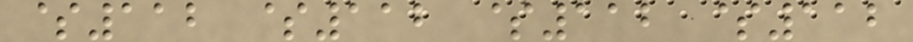$112 $112 $112 $112
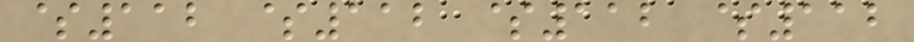$112 $112 $112 $112
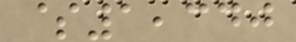$1,340
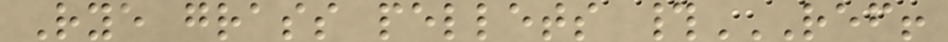Rye grass pellets #REF!
